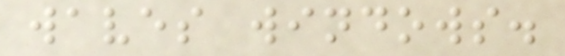waves windows.
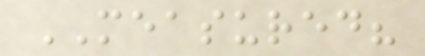MEASURED?
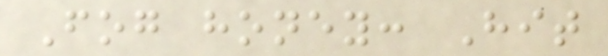Fog honey: Hit
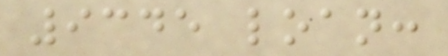9345 loan:
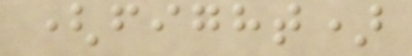(fight)
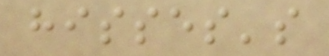hisses's
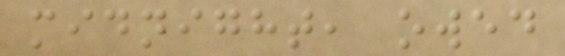midnight, owed
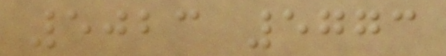5023 5773
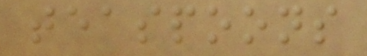teaspoons
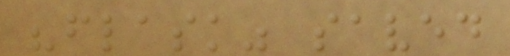"flask" saved
